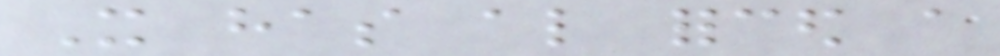It has also forced a
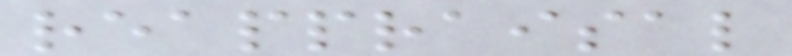reappraisal
